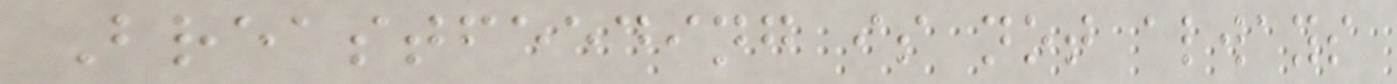Breastfeeding is not always
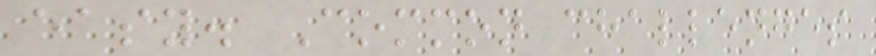easy. Common challenges
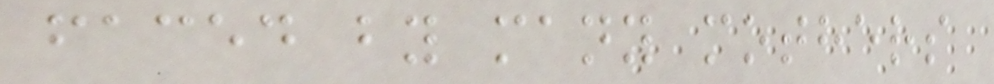faced by many mothers
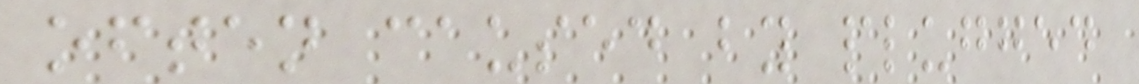often caused by plugged
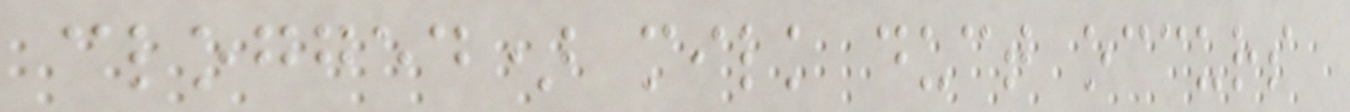clogged) milk duct occurs
